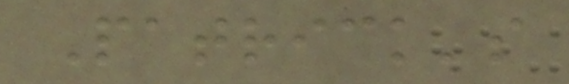Patrick's
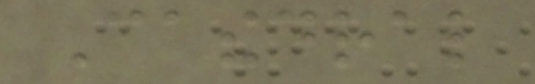Cathedral
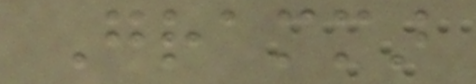Grammar
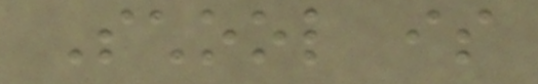School is
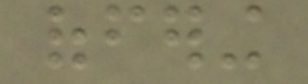offering
